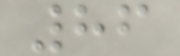86
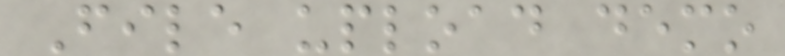File upload demo
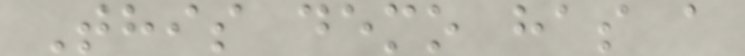This demo has a
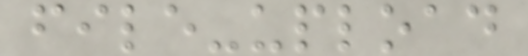file-upload
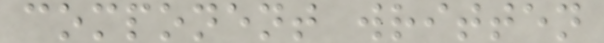component written
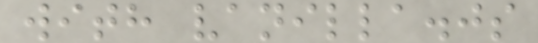with vanilla.js
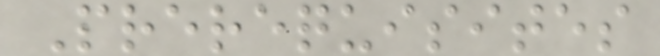Prerequisites
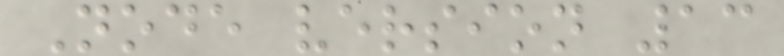Node version 13
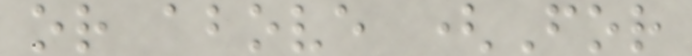or above (For
